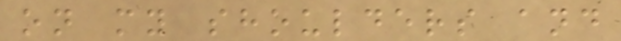on my shoulders and
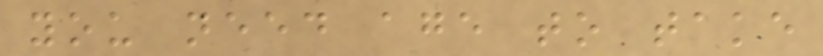you need age to take
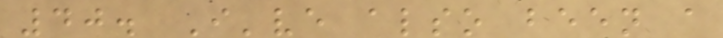40. I've also been a
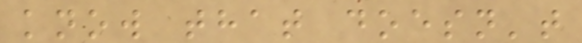know that doesn't
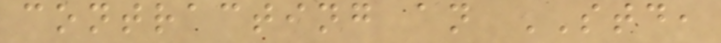contracting an STD,
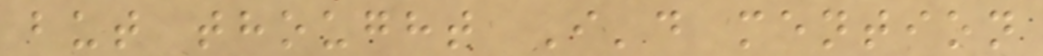but thought I'd mention
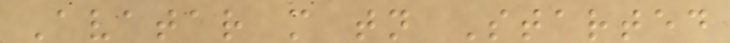Avatar m tn Started
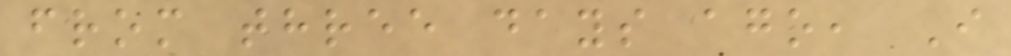from three days ago, I
